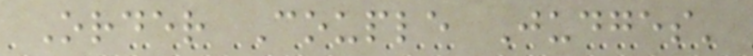Order Couple Judges'
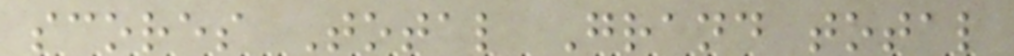scores Total Grand total
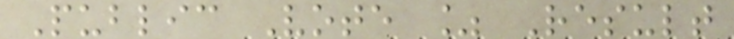Public Vote % Result
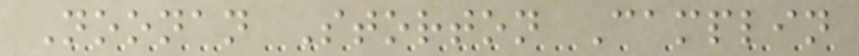Noonan Storton Camplin
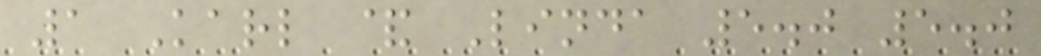1 Karl & Linda 5.0 5.0
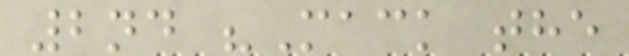2nd "Mack the
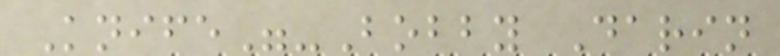Knife"-Bobby Darin
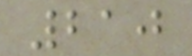210
